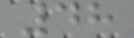48
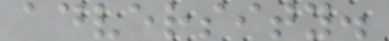adversity.
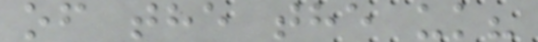of the the uk?
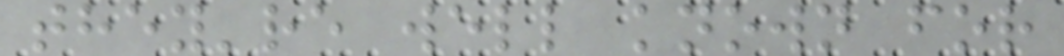they're well known for
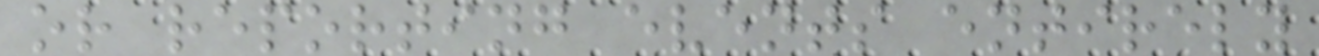or reporting events entirely
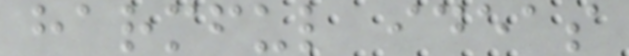harmful ideas
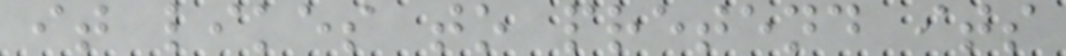it likes to pretend its
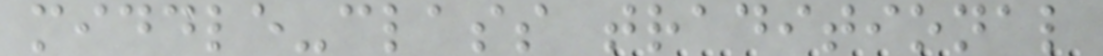middle-class traditional
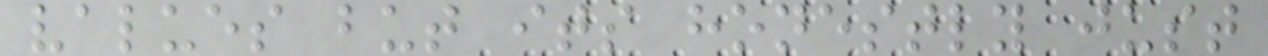values but its honestly just
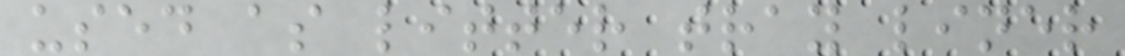used as litter tray liner
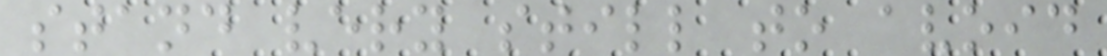stand very still to avoid
